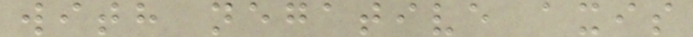with negative axis
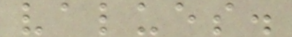values.
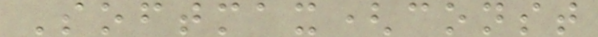Softmax(const
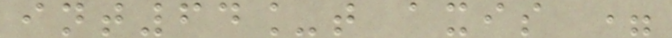int64_t axis =
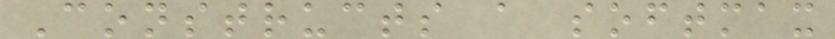Constructs a softmax
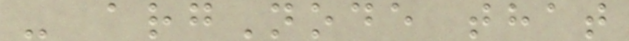- argNode that
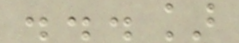...]
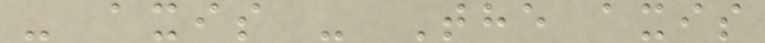- axis - The axis
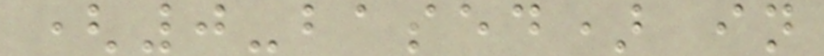(0-based) in
